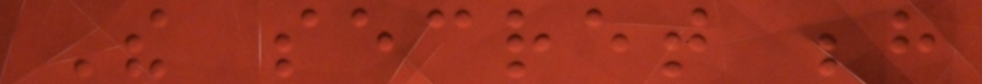The secret behind
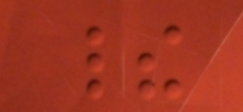their
